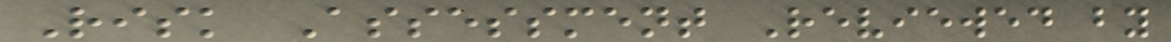Risk Assessment Reviewed by
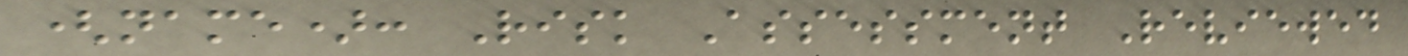(name): Risk Assessment Reviewed
